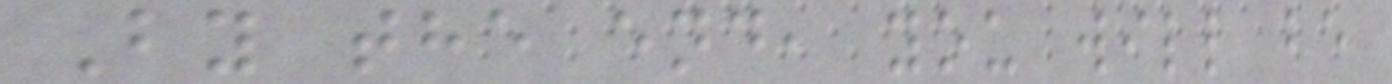By the end, you will be
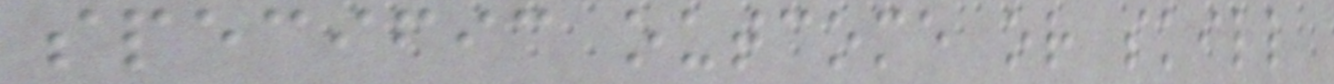specific outcome or skill
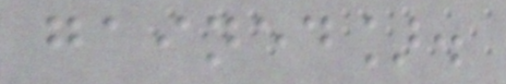gained].
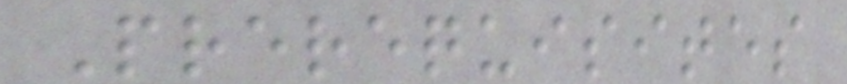Prerequisites
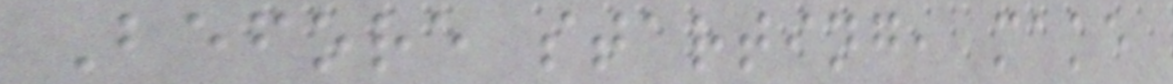Before starting, make
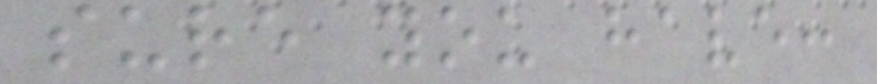sure you have:
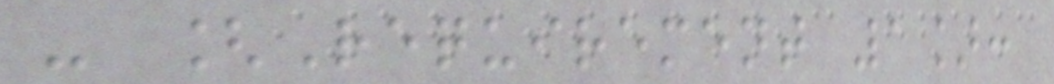- [Requirement 1]:
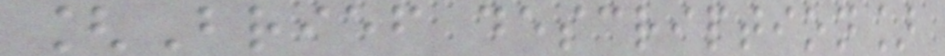[Brief description]
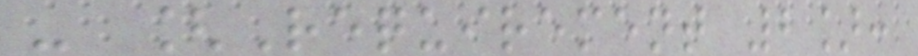- [Requirement 2]:
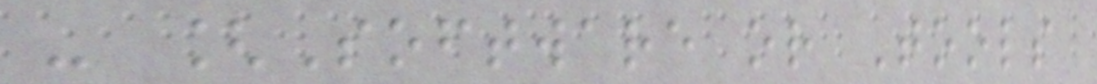- [Software or Tools
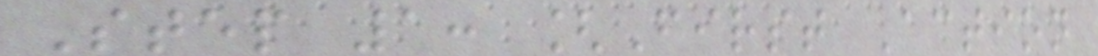Step 1: [First Action
